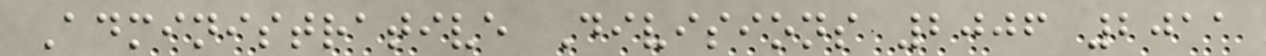Administrative Divisions 2006 2011
